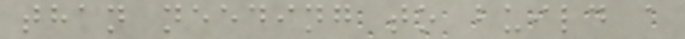than needing to build a
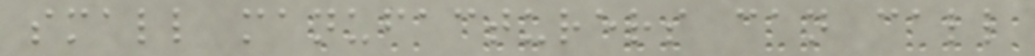small manufacturers can call
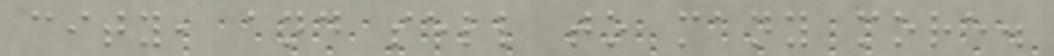city, and sell to many more.
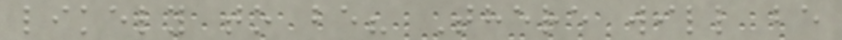likely to be? There will be
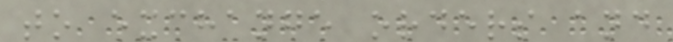to exchange orders and
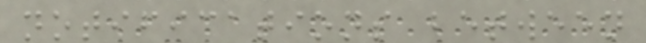notifications between
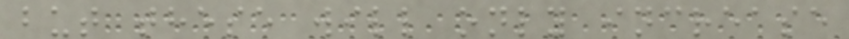but these will only increase
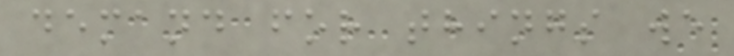demand for things we
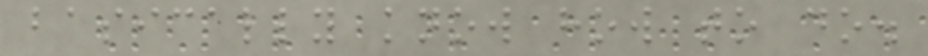basically know how to do.
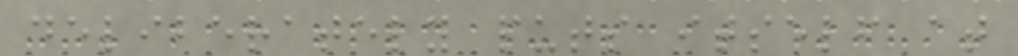deliberately puts itself at
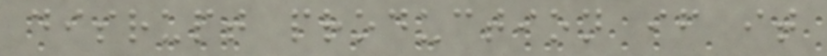disrupt production if it
